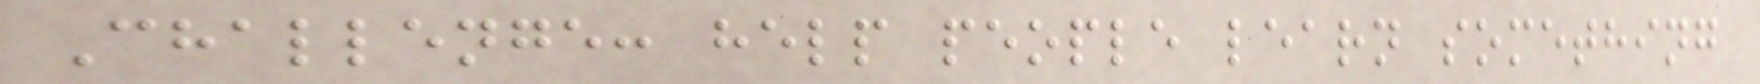Challenge: help people learn something
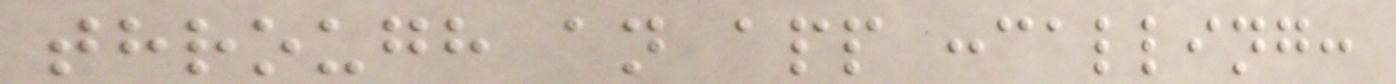through an app :calling:
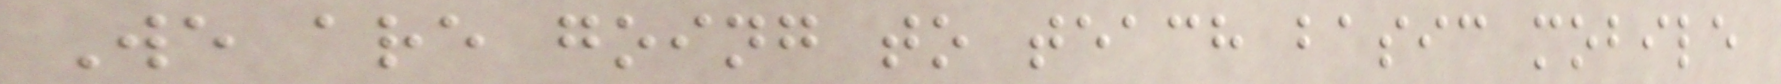We are going to teach basic mobile
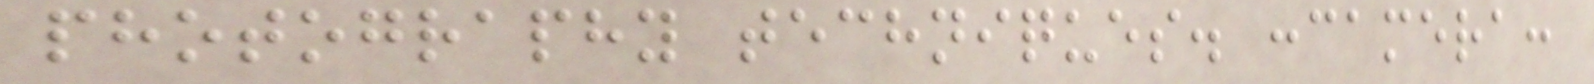photography techniques. :camera:
